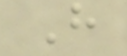H
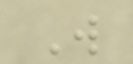W
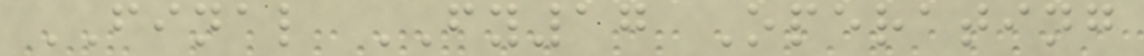FINAL FY17 Operating
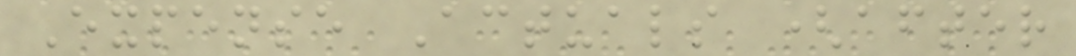Expense Actuals (after
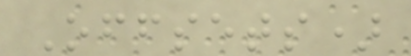Offsets)
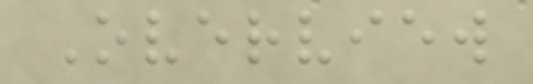Overview
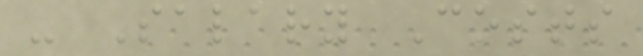- Salary Costs
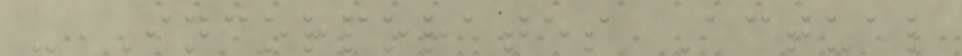- Incorporates Actual
